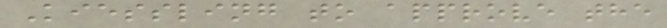Kiessling to approve the
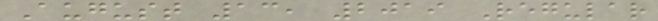August 13, 2019 Regular
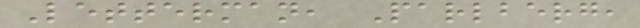Letterman, Parlberg,
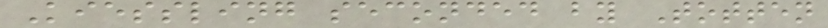Kiessling seconded by Totten
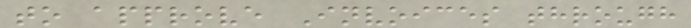to approve Invoices through
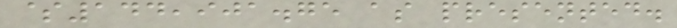$144,901.75 as presented.
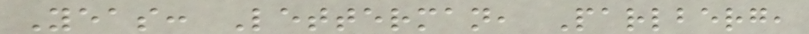Yeas: Letterman, Parlberg,
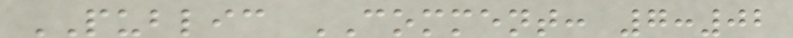PUBLIC COMMENT: 7:02
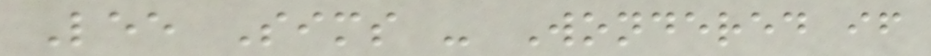Lee Sims - Wondered if
